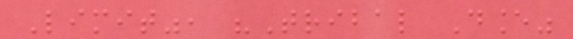Limit", "Tribal Dance"
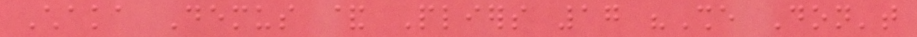Chaka Demus & Pliers 17 "She Don't
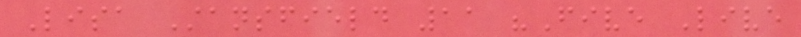Lisa Stansfield 11 "Five Live
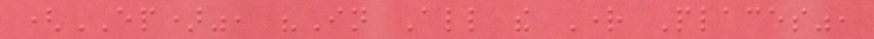(EP)", "In All the Right Places",
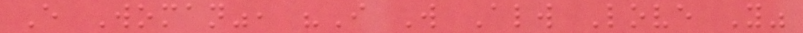Every Woman", "I Will Always Love You"
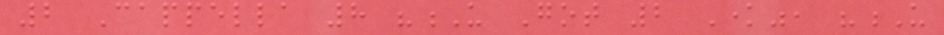2 Cappella 8 "U Got 2 Know", "U
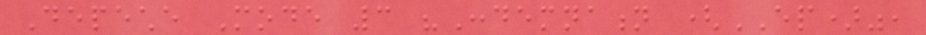Depeche Mode 3 "Condemnation (EP)",
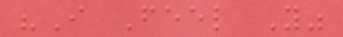"I Feel You"
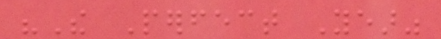"The Perfect Year"
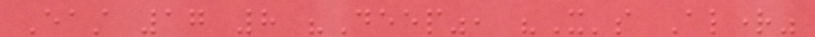East 17 8 "Deep", "It's Alright"
